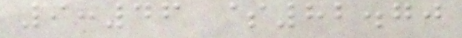9:46 $82.70
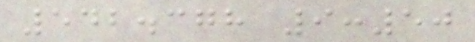542.378 9:50
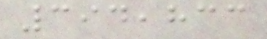394,833
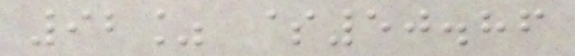92% $50.86
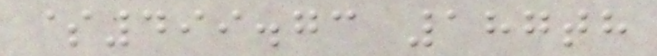$499.73 187th
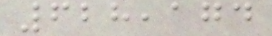628,174
